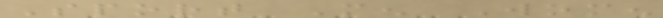Sport Men Women
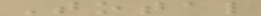Total
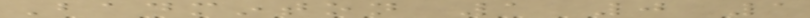Badminton 1 0 1
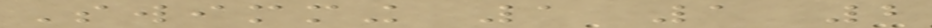Swimming 1 1 2
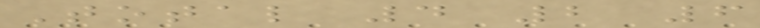Total 4 2 6
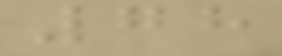78
